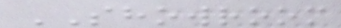SHOWROOM
